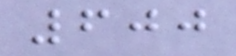600
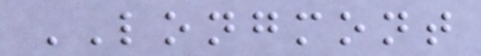LONGMONT
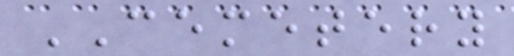CEMETERY
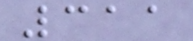311
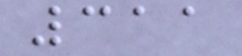311
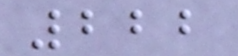222
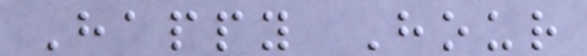Happy Hour
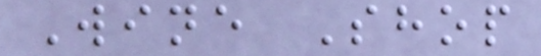Wine Shop
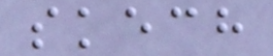skech
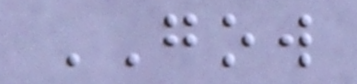GOW
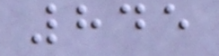845
